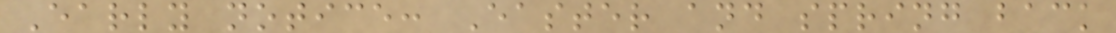Early notice: Easter and spring back
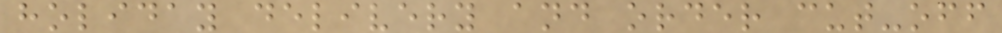holiday delivery and order cut-off
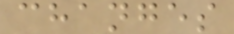changes
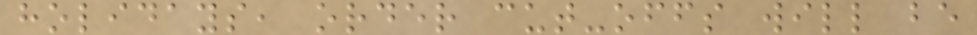holidays, order cut-offs will be
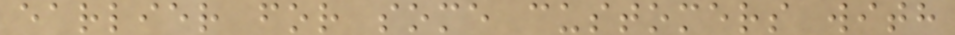earlier for some customers with
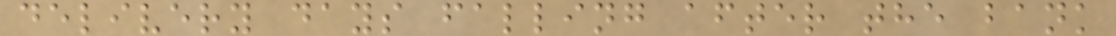delivery days falling after the bank
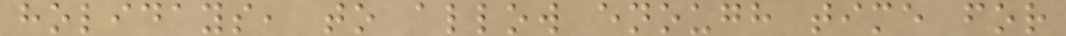holidays, to allow enough time for
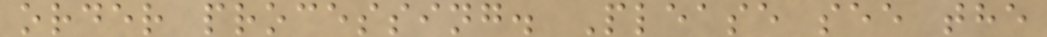order processing. Please see the
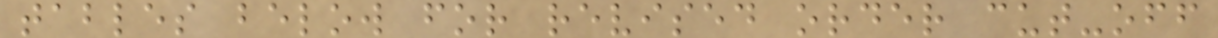tables below for revised order cut-off
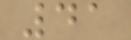41
